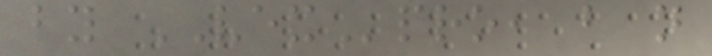by VEXpro, but not
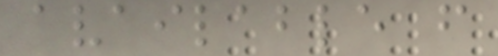available from
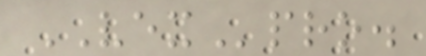VEXpro.
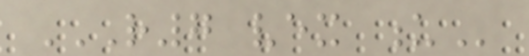R7 VEX U
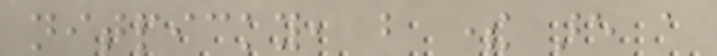nitpicky, but there are a
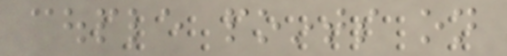couple points on
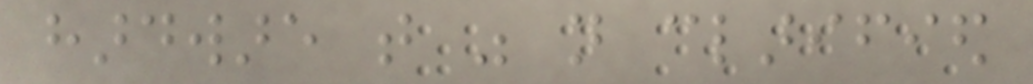hardware that was not clarified
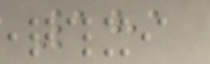181
